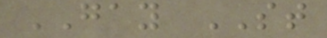GAY ST
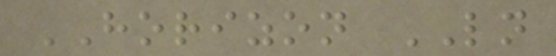HORIZON LN
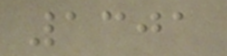1301
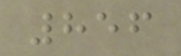856
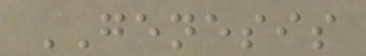GENESIS
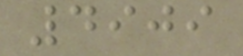4909
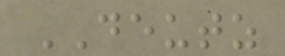DEUTZ
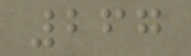267
